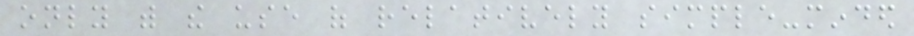only with the use of relatively simple-minded
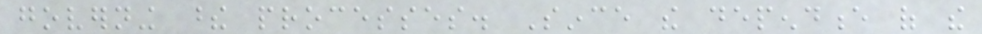governing these processes. Since the dependence of the
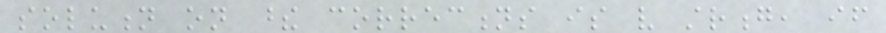solution on these corrections is very strong, if
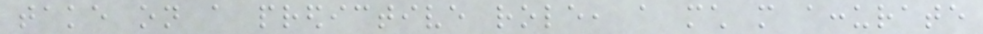take on a predictive role, a much more accurate
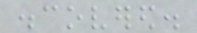discovered.
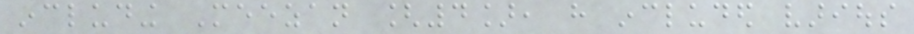including Meezan [4], have included various
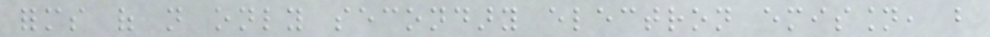forms of not only secondary electron emission, but
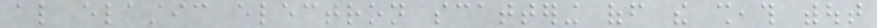also elastic electron scattering off the sheath without
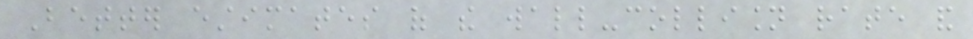Better estimates of the wall-collision rate and
